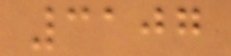3107
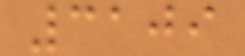3109
